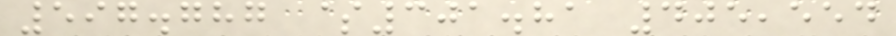597.787 $301.81 405,554
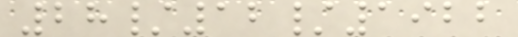28/12/1922
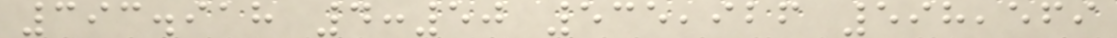393.918 4:50 535,926 598,569
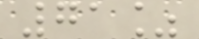71%
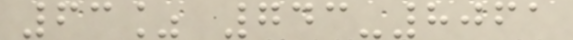63% 743-8061
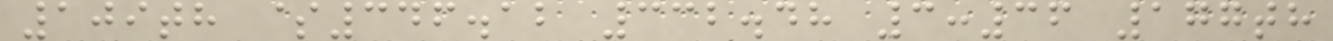109th $346.12 332.48 3:36 177th
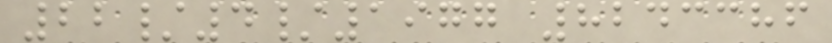22/4/1977 8243386
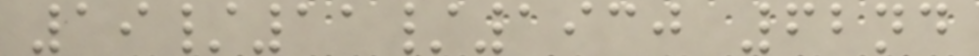19/11/1930 62nd
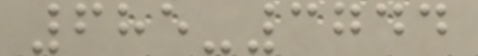685-3744
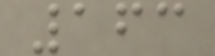163
